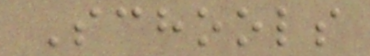Schools
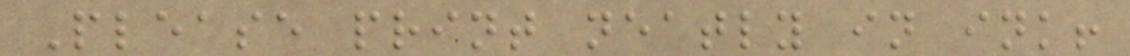Please print neatly in ink!
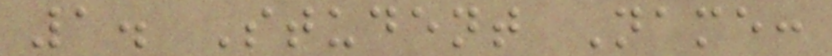1. Student Name:
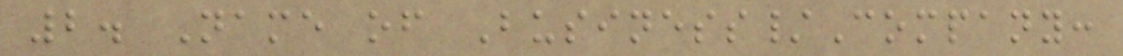2. Name of Business/Company:
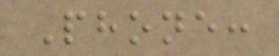Phone:
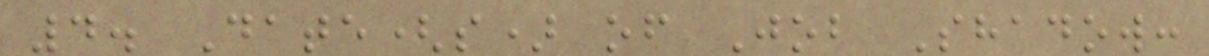4. Date(s) of Job Shadow:
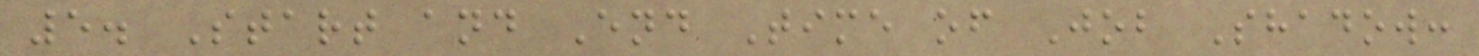5. Start and End Time of Job Shadow:
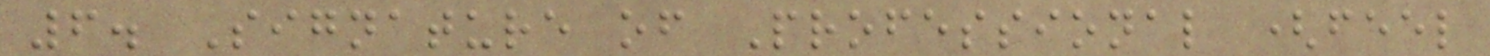6. Signature of Professional (feel
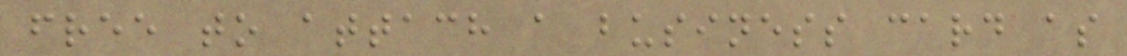free to attach a business card as
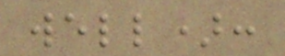well):
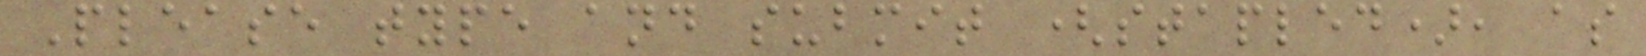Please type and submit (stapled), as
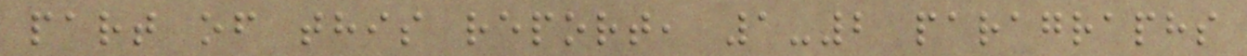part of this report, 1-2 paragraphs
